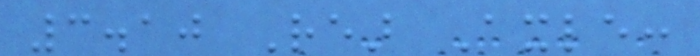3.10 Rear Axle:
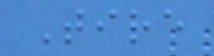Tire
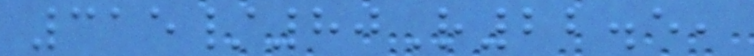315/80R22.5,
